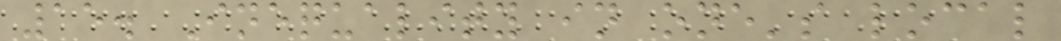15. Inequality in one's local
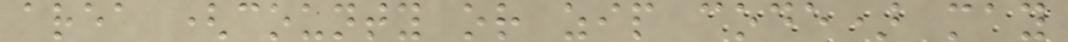area (county or zip code) may
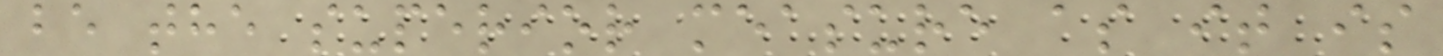be the superior measure as it is
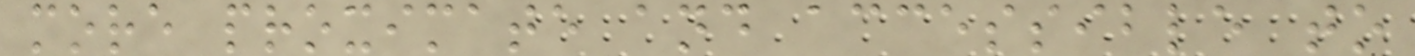more proximate and accessible to
